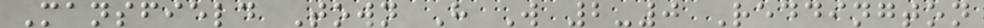Mansfield Town H W 2-0 Reddington
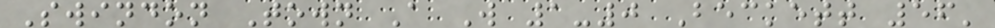Swindon Town A W 1-0 Beckett 56'
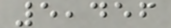5,456
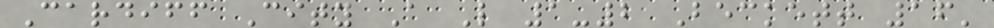Cardiff City A L 1-2 Beckett 16'
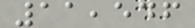11,546
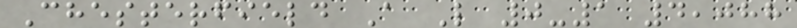Chesterfield A L 0-1 4,088
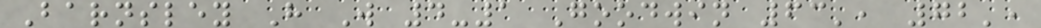Barnsley H W 4-1 Goodwin 63', 72',
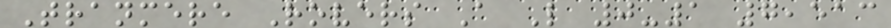Tranmere Rovers A L 0-1 7,513
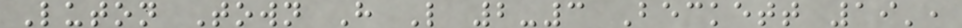Luton Town H L 2-3 Beckett 19',
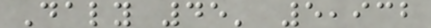Daly 45' 5,932
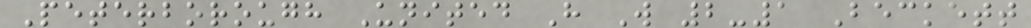Peterborough United H W 2-1 Beckett
